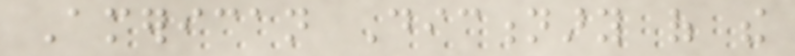American Dictionary of the
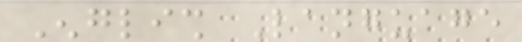English Language
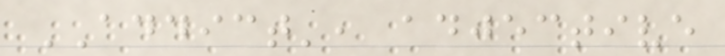ADDICT', adjective
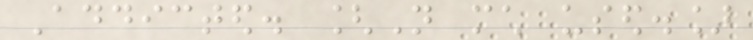Addicted. [Not much used.]
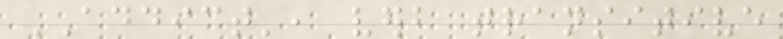ADDICT', verb transitive
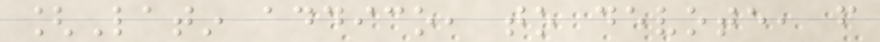[Latin addico, to devote, from
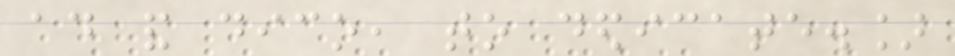ad and dico, to dedicate.]
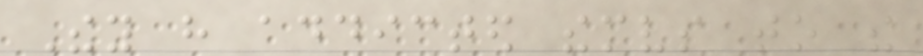They have addicted themselves to the
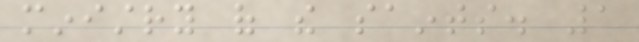ministry of the saints. 1
